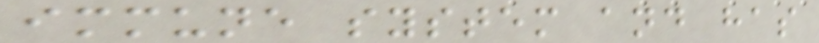immune system and has
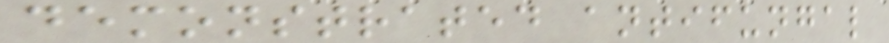demonstrated antifungal
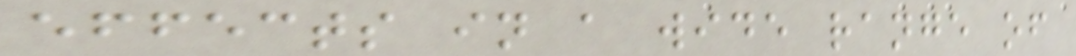effects in a wide range of
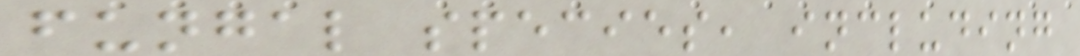fungal species, including
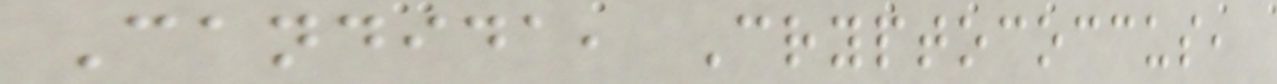Candida, Cryptococcus,
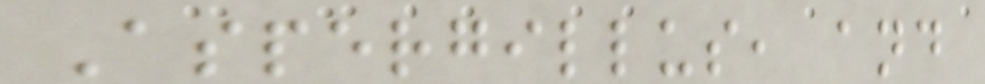Aspergillus, and
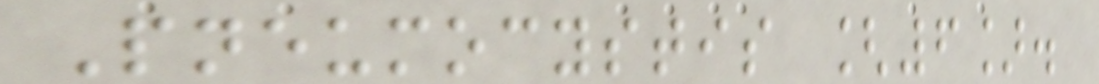Pneumocystis [6].
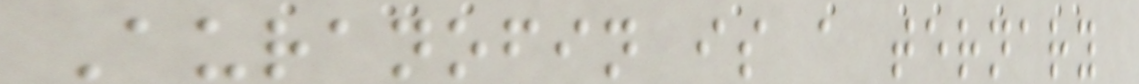Auranofin is a ternary
